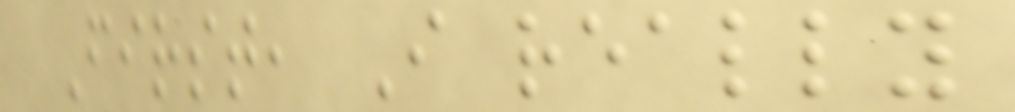First, I really
